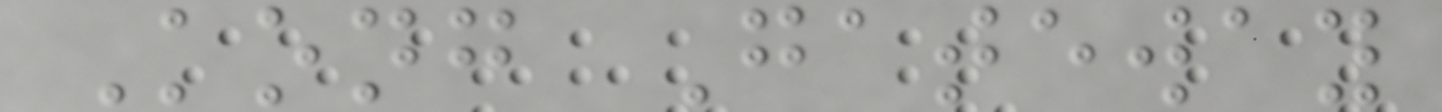Kong Gateway
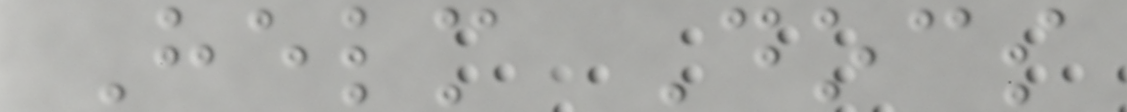Helm Docs
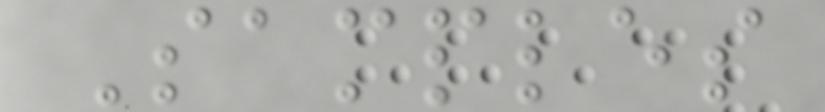Samples
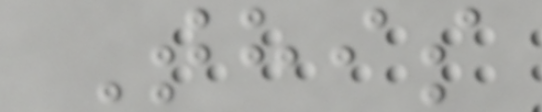This
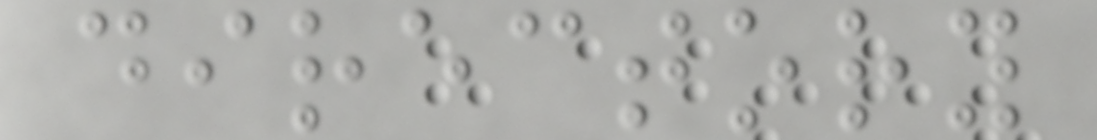directory
